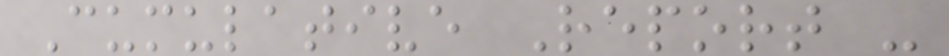Cumulative Report -
